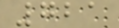721
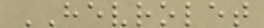HEVROLET
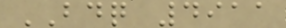BDQ 4911
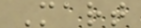Mart
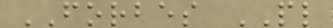FORBES PL
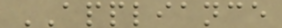APPLIANCE
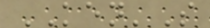KEN'S
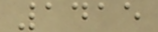1415
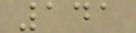141
